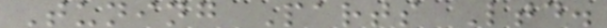Tuning Parts Ltd.
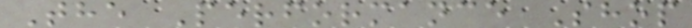The Performance Shop
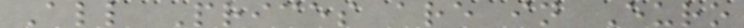All Prices are in Euro
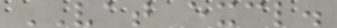VAT excl.
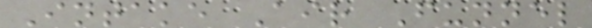Intake Air Funnel
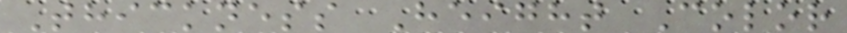Thickness Height Color
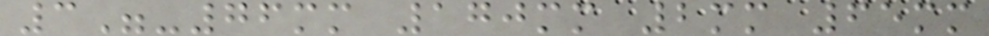3"-76mm 170mm 2mm 65mm
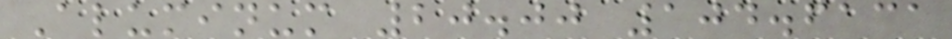Aluminum 20.00 104.6131
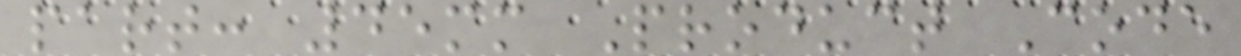part: 45mm Product Code
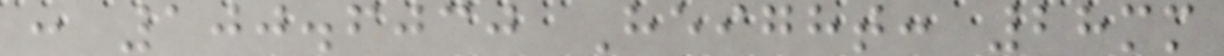: 100.6030 Height: 28mm
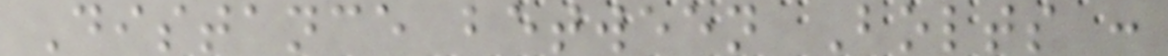Distance between Bolts :
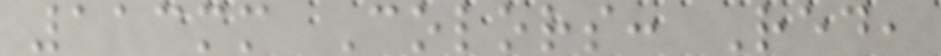113mm Colors: Red,
